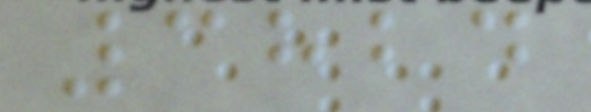3824
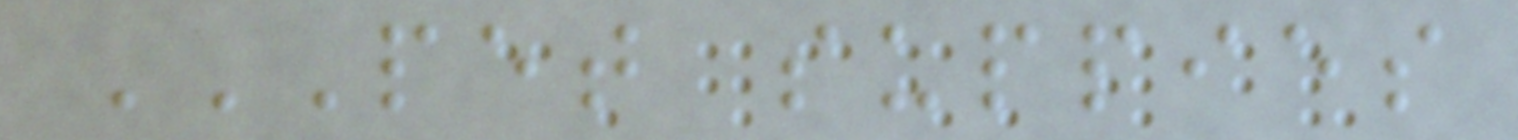PET SUPPIES
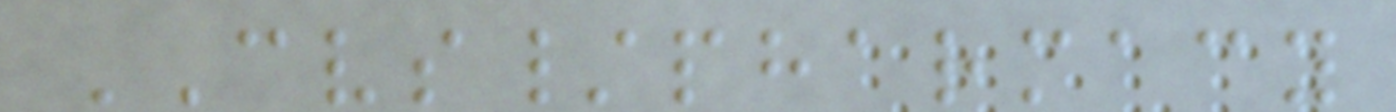CVS/pharmacy
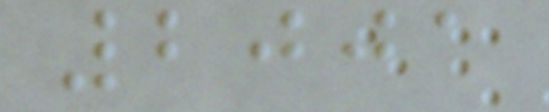2001
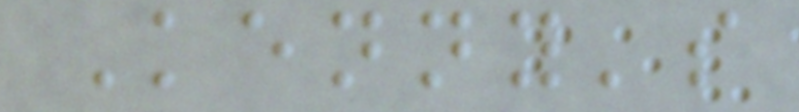Kenny's
